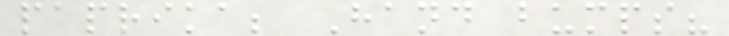paprika; Hand bumps?
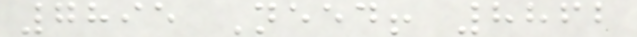7895 Need! 8862
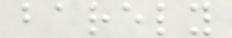barely
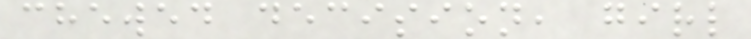chewed decision, girl
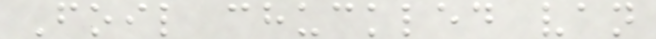Foil chuckled van
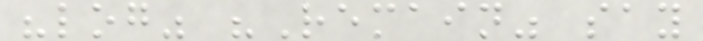"log" "Remain" say
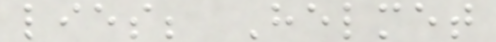lies; Helmet
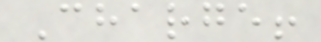Charge!
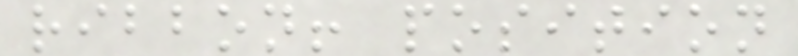ribbon! position
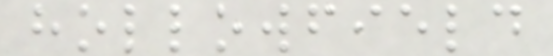hollowfield
